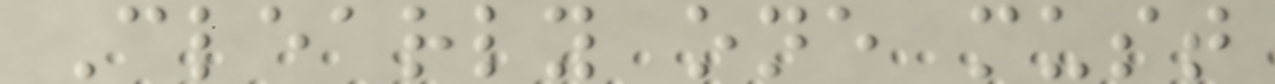Clearly one must
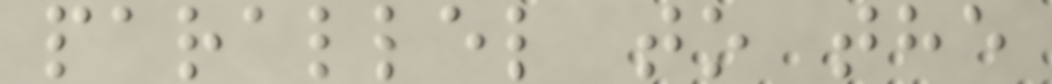parallel to the
